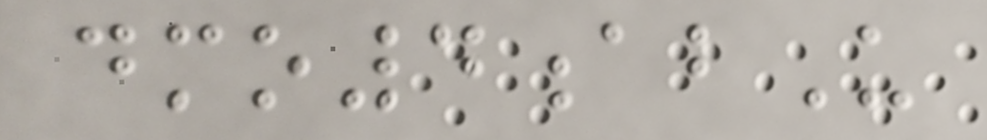dmo4abU
